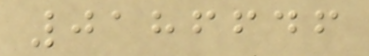0186646
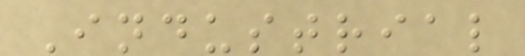Industrial
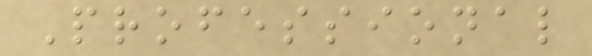Professional
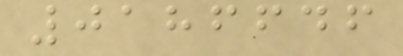0186646
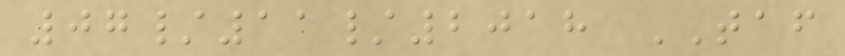07/11/2018 TAF
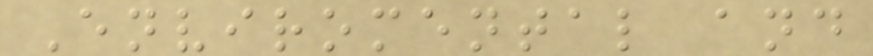Enviromental and
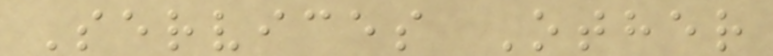Services Other
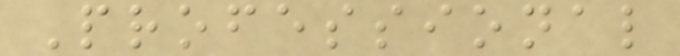Professional
